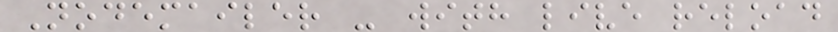Nodemailer - with live reload
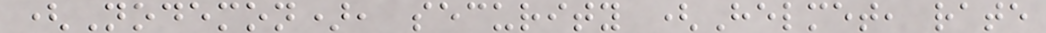(Nodemon), security (Helmet, rate
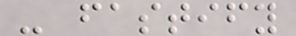- fastify
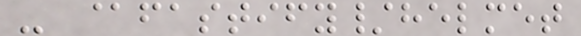- @fastify/helmet
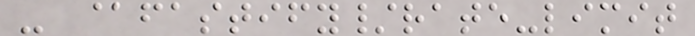- @fastify/rate-limit
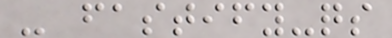- fastify-qs
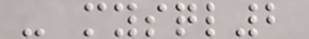- mysql2
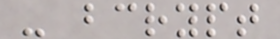- bcrypt
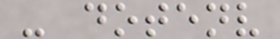- dotenv
